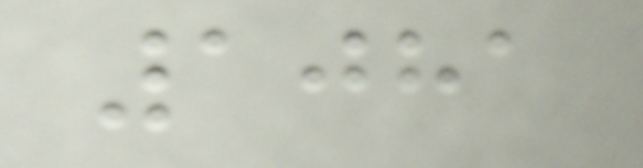1081
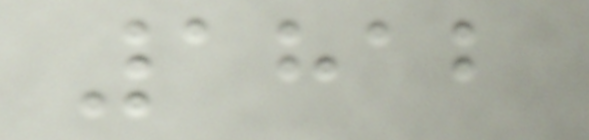1812
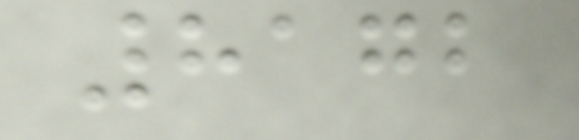8172
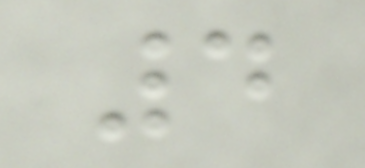4
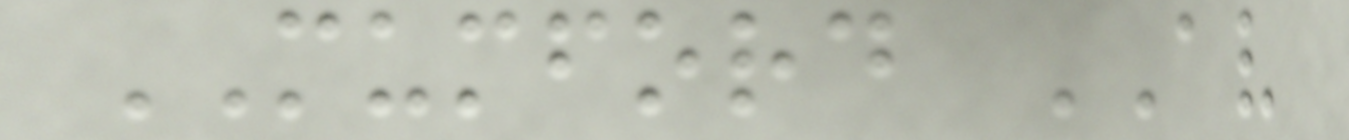MUMFORD AV
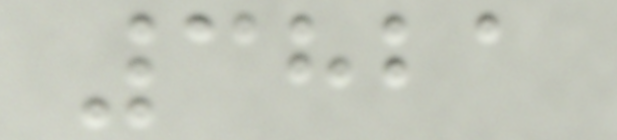3821
